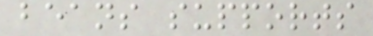beans supports
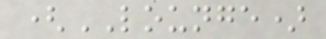(LOUNGE)
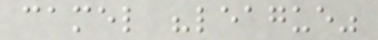camel "league"
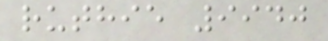ruthie 9940
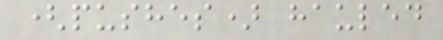(pushes) hauled
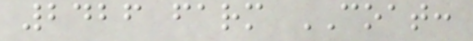2426 farm COAT:
